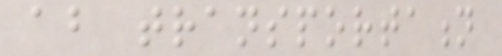about transportation
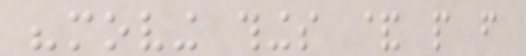"moving things & people from
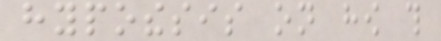hypothesis on how this
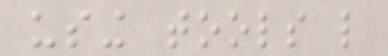using tools like
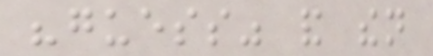"guess" and then
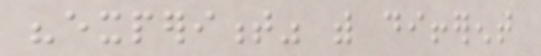"experiment" with different
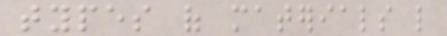types of materials like
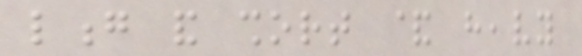long and short & heavy
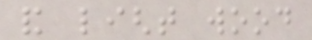and light wood
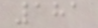181
